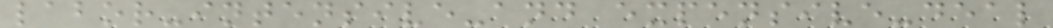labor-intensive-and expensive-deal
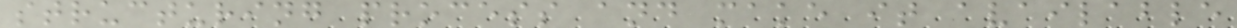structuring process and make it available
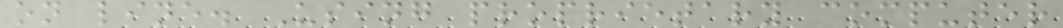on line. Using proprietary computer
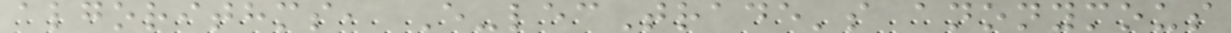algorithms, E-lecTrade's anonymous
